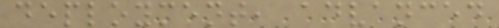deployment, advanced
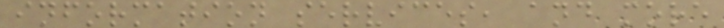information services, and more
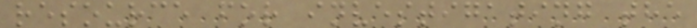resource for investigating the
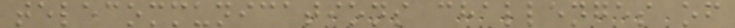telecommunications challenges of
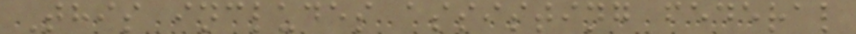This includes assisting federal
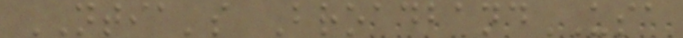NTIA's BroadbandUSA
